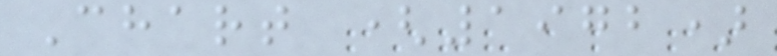Chart (1972)
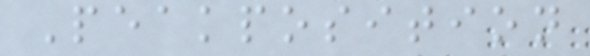Peakposition
